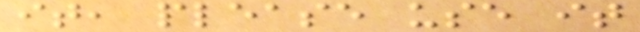it, please use it
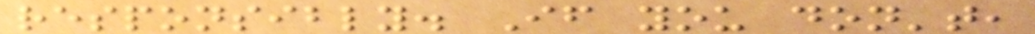responsibly. If you don't,
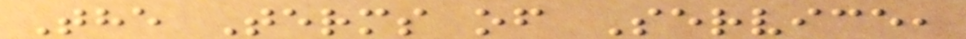The Terms of Service,
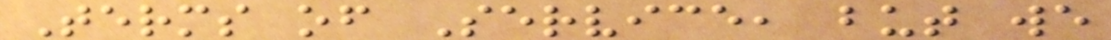Terms of Service, but we
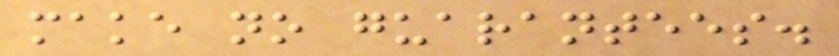make no guarantees.
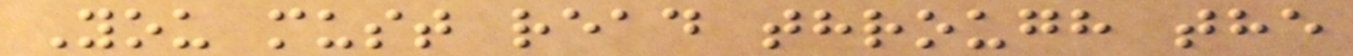You must read through the
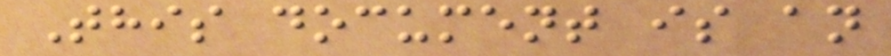This document is an
